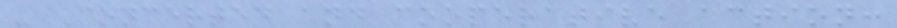- Concerted and cooperative action:
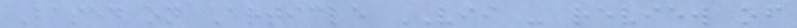Based on Article VII - review of
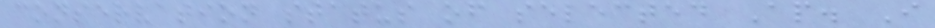conservation status of selected Ap. I
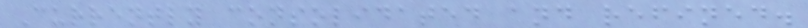Currently consolidated and refined.
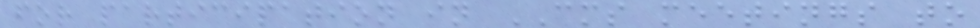for participation in CMS meetings to
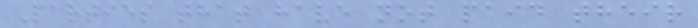Parties that have not paid their
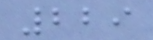229
